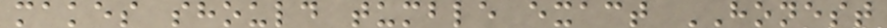makes should tumble exact HONEST
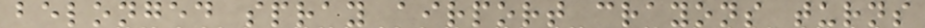belonged spray airport crayons turns
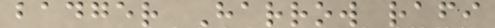badger Harrow rafi
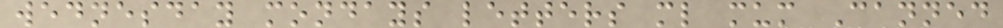wednesday mondays letters ml mum Canned
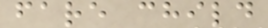fare child
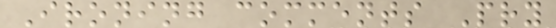Ironing comments Pry
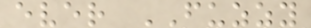ever FUZZY
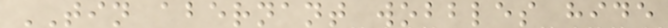TIN abernant wobbles hide
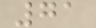71
